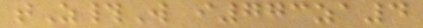tZ#W i773za4
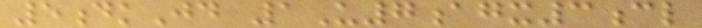5dkJd 1U7agx3cl
